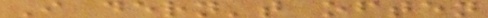I dern't often
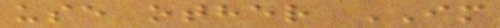use other IM
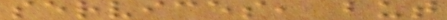services, but
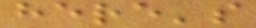here's
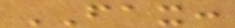FAX:
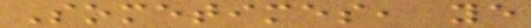Sometimes, ye
